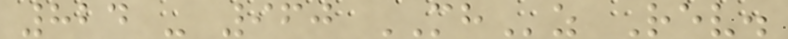824 - 960 MHz Rev.
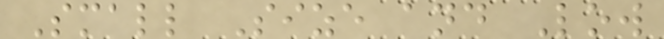Small Size and Low
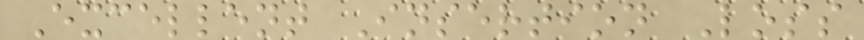Excellent Insertion Loss
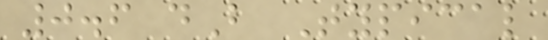0.6 dB Typical
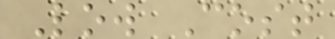Low Cost
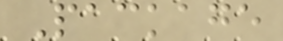Package
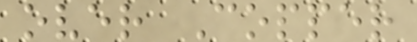over Copper
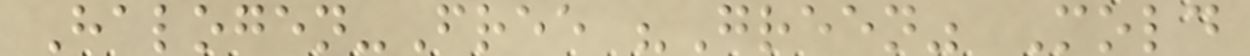Halogen-Free "Green" Mold
